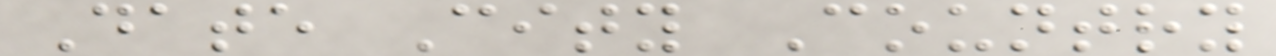Date City Country
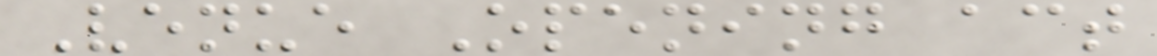Venue Opening act
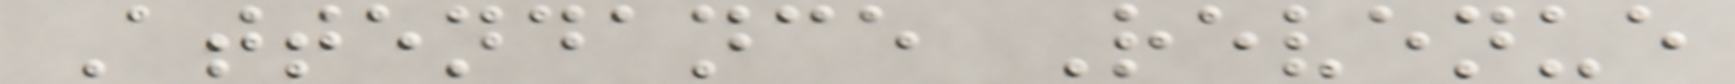Attendance Revenue
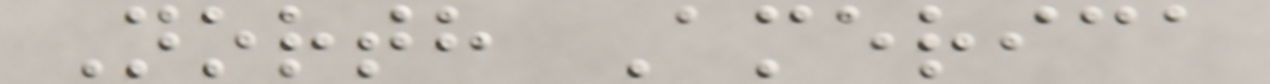North America
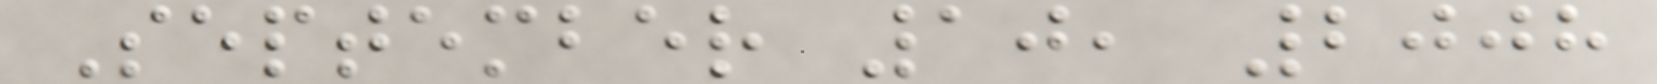September 10, 2008
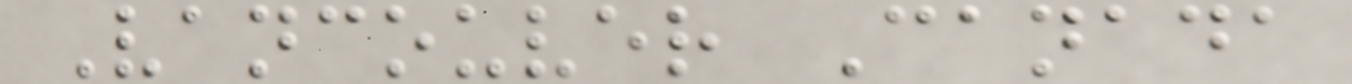Vancouver Canada
